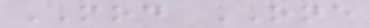MOD ONE
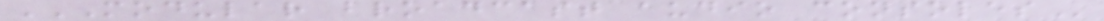MODULAR BROADCAST AUDIO CONSOLES
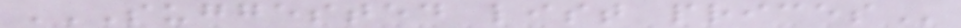SUGGESTED LIST PRICES
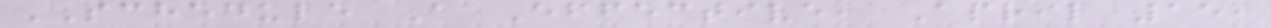SCHEDULE A Effective, April 15,
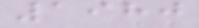1980
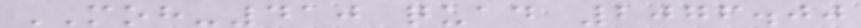MOH-410 quad 2076.00
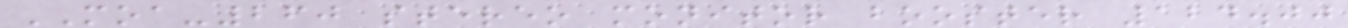MOA-260 stereo monitor booster 124.00
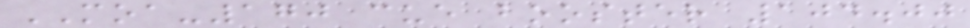MOA-170 cue booster 104.00
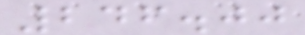246.00
